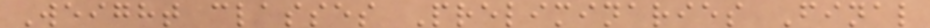Weight classes Preliminaries Final
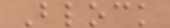Block
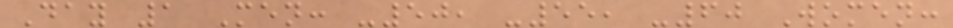Day 1 Men: -50, -55, -60 Women:
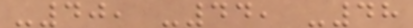-40, -44, -48
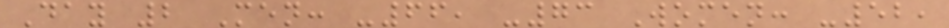Day 2 Men: -66, -73 Women: -52,
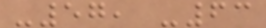-57, -63
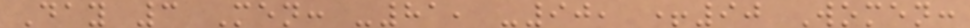Day 3 Men: -81, -90, +90 Women:
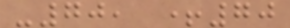-70, +70
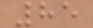85
